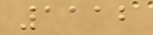1112
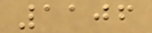1106
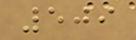509
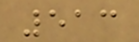513
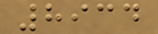8934
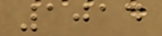1014
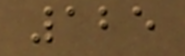125
